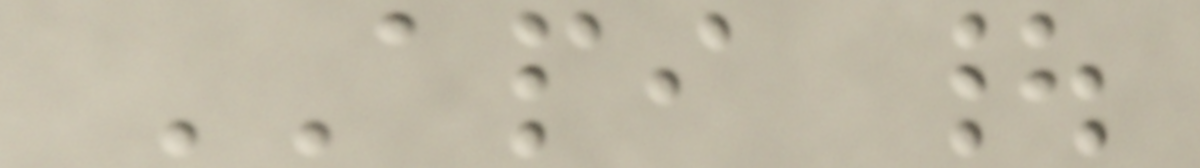API |
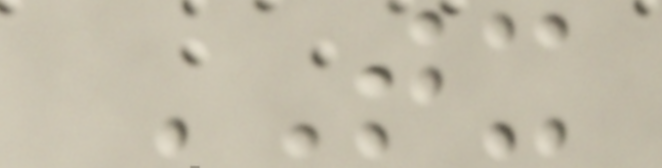TX
